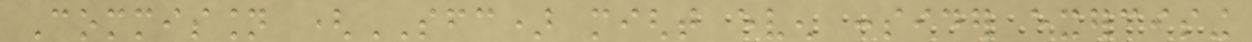Commission (SFC) might even consider exercising
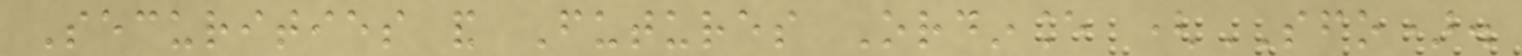Securities and Futures Ordinance (SFO).
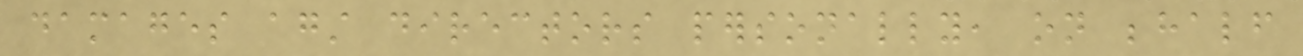damages against directors personally, on behalf
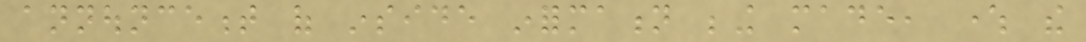announcement of inside information being made, where the
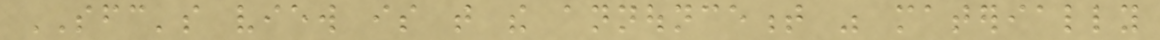SFC's view is that the announcement was materially
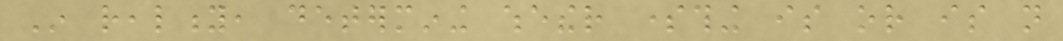In reality, determining whether something is or is not
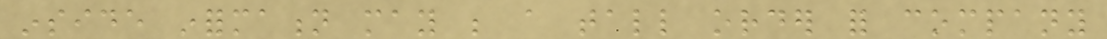inside information may be a tall order for company
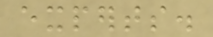experts.
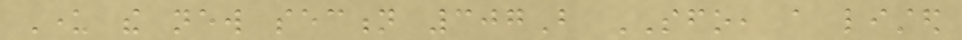Under the new section 307B SFO, a listed
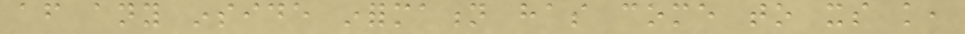after any inside information has come to its knowledge,
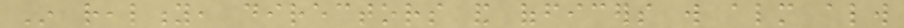In reality, directors and officers will almost always
